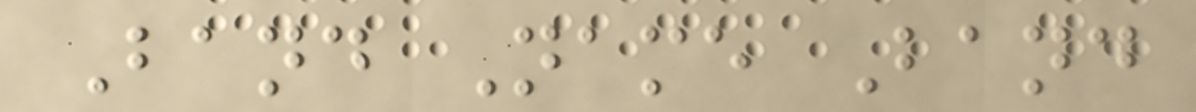Band Name Band
